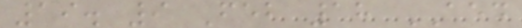19. 9 Feb 18 AED
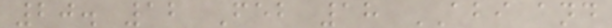20. 12 Feb 18 ABI and
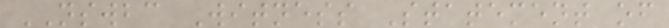NSWBC Witness Statement of
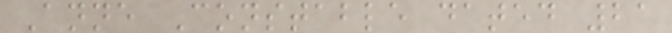Anne Constable dated 21
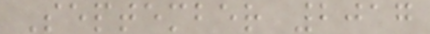September 2017
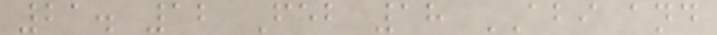21. 12 Feb 18 ABI and
